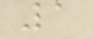1
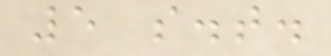5 s.t.
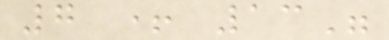7 + 13"
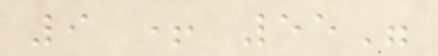9 + 55"
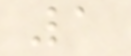1
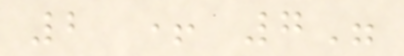2 + 7"
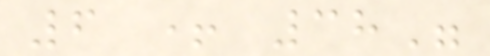6 + 38"
